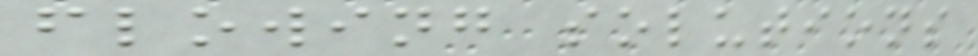flowing solutions
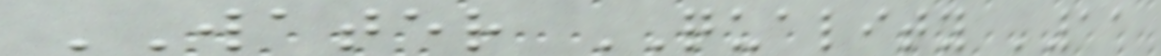WATER QUALITY '11
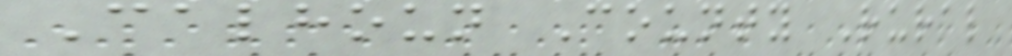Calhoun County Rural
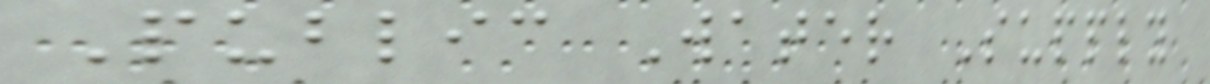Public Water Supply
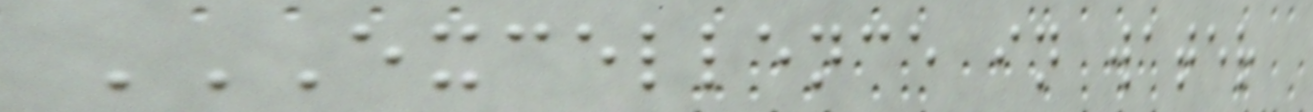EXCELLENCE IN WATER
